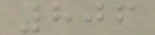806
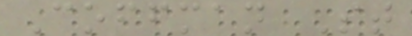Coffman St
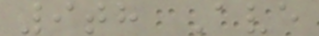9th Ave
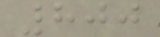800
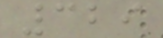329
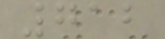712
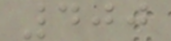400
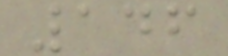146
